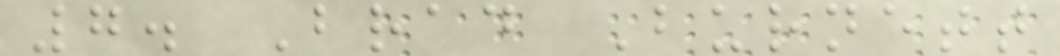7. Brad Burnett
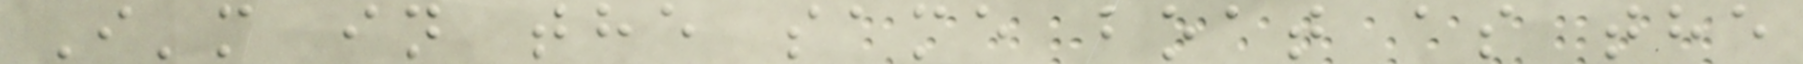I'm in the same boat as the
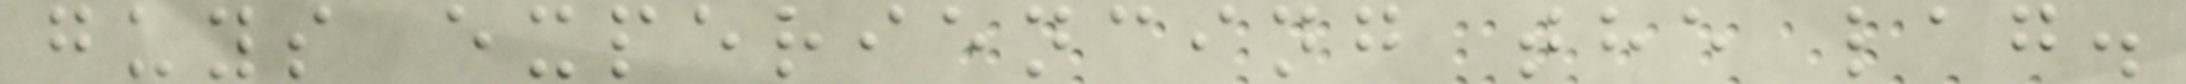guys experiencing the lag.
